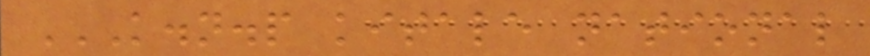K.N.P KITALE NATIONAL
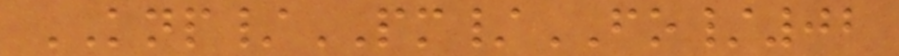KNP/PM/FO/02
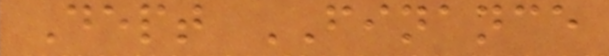Dept FINANCE
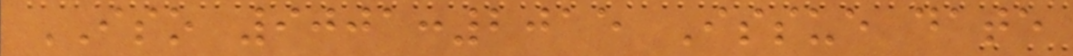ISO 9001:2015 Issue date
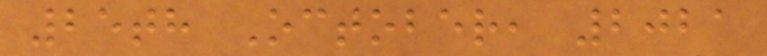25th October, 2021
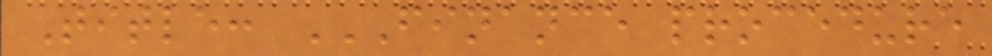Title: FINANCE PROCEDURE
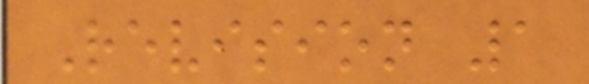Revision 1
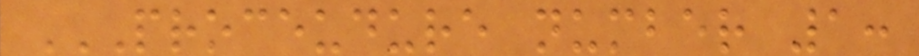PROCEUDURE NUMBER 1:
